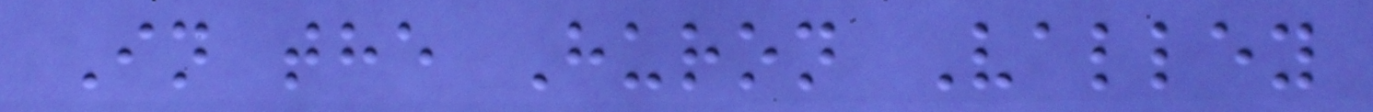In the Huron Valley
